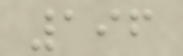196
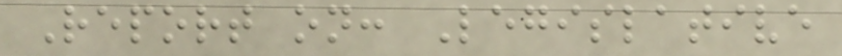Report on: Legislative
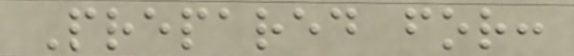Prepared for:
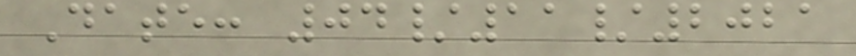Date: 04/11/2021
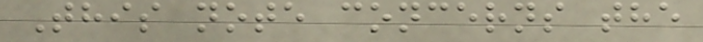This note concerns the
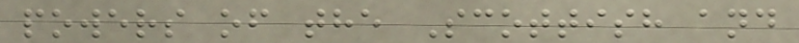powers of the Scottish and
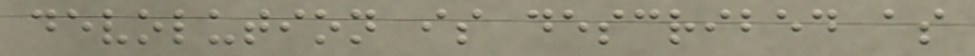devolution is described as
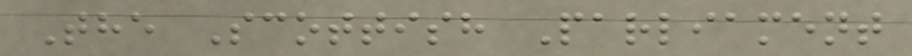The Scottish Parliament
